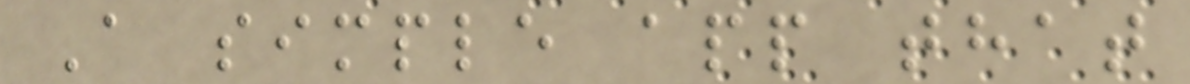A simple app that
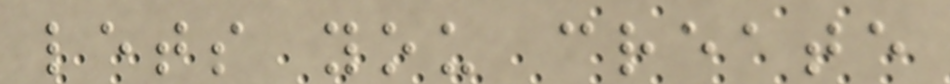lets you create
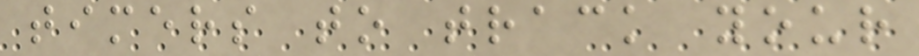timers to track your
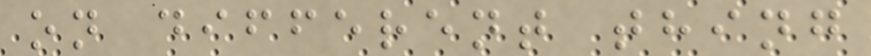on different thing
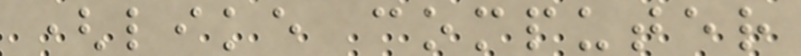(like computer
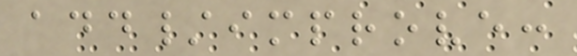add/improve:
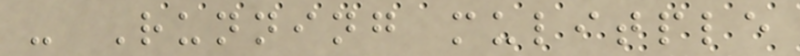- Running mulitple
